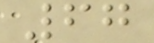67
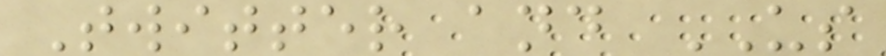Twitter and US
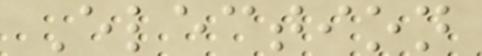Election
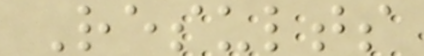Results
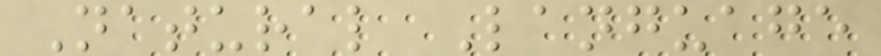Natural Language
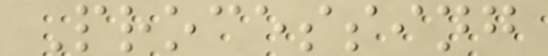Processing
